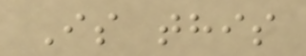Is this
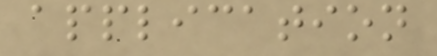application
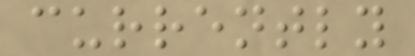currently
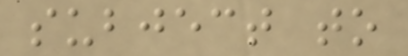subject to
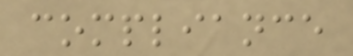compliance
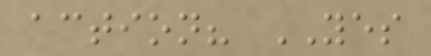action? YES
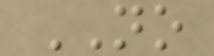NO
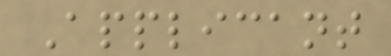Applicant
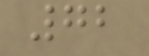72
